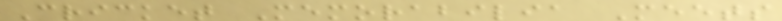Cricket Memorabilia Meets
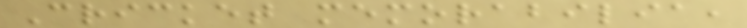Cricket memorabilia,
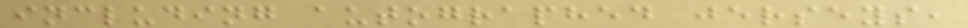including autographed jerseys,
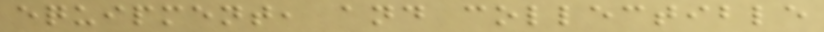equipment, and collectible
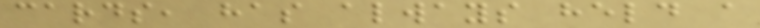cards, has always held a
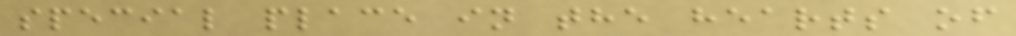special place in the hearts of
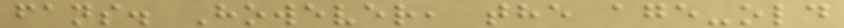fans. However, the age-old
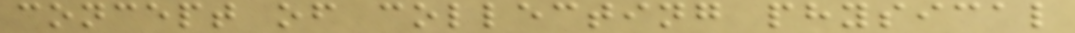concept of collecting physical
